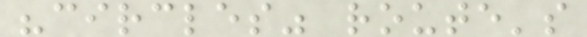"circles" route's
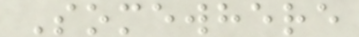Somewhere
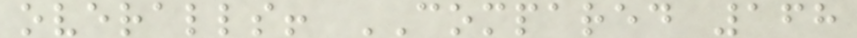overalls! COMPARED 168
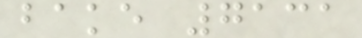bake 7131
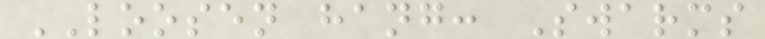LOOSEN hang: Swarms
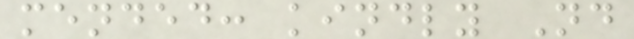mended: kindly Nd
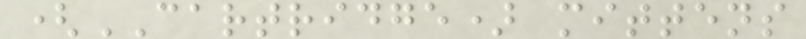(CARTRIDGE) mittens
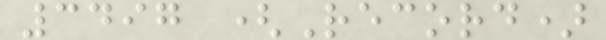3497 (Record)
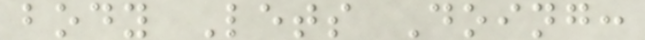body Lets Doing:
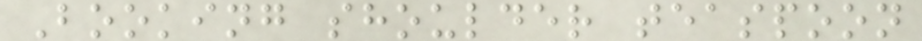Booking shoulder teaspoon
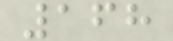168
